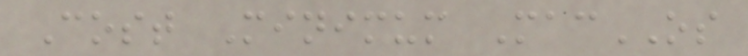Cost Minimum MacOS
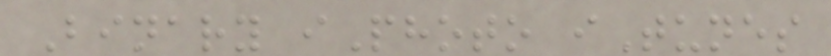Binary iPhoto iTunes
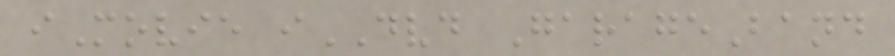iMovie iDVD GarageBand
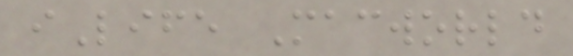iLife Macworld
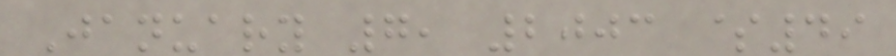January 7, 2003 $49
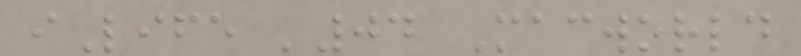iLife '04 Macworld
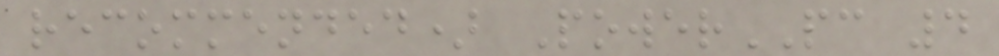recommended) PowerPC 4
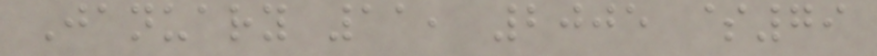January 11, 2005 $79
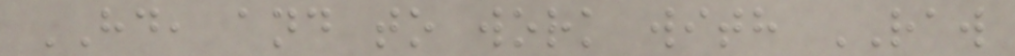HD, and to work with RAW
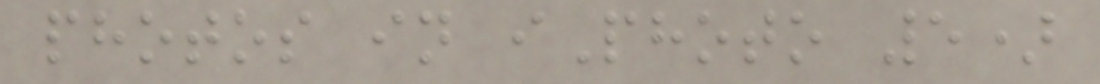photos in iPhoto 5)
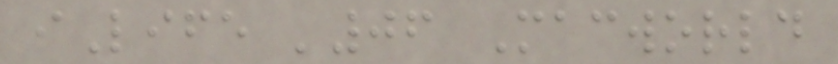iLife '06 Macworld
